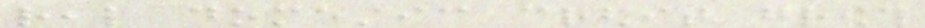real domestic credit growth
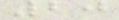20
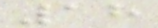18
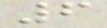6
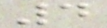4
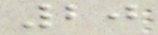20
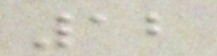12
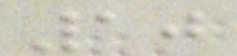10
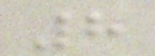8
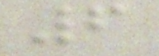6
